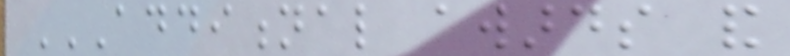ADDITIONAL AWARDS AND
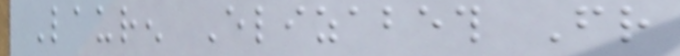Lauren Elizabeth Friend
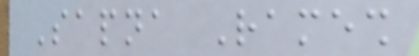Sapna Ramesh
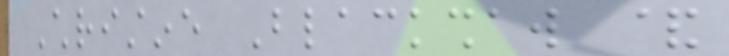Christine Blackshaw &
